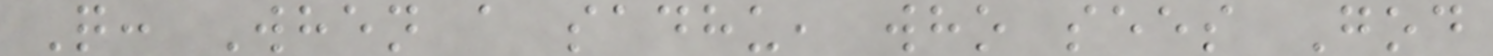Q: When a sadhu, who sees God
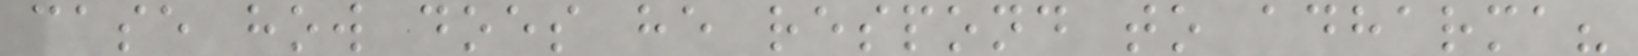case how does he respond to adharma?
